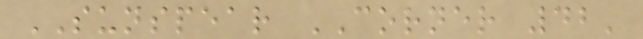SUNSPEAR CORNER 42'
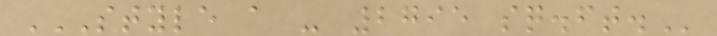STYLE A - 2795 SQ.FT.
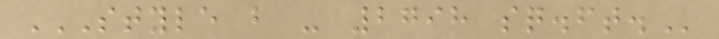STYLE B - 2798 SQ.FT.
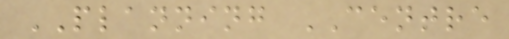PLANNING CENTRE
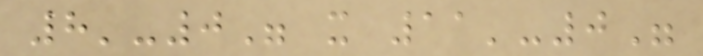8'-0" x 11'-0"
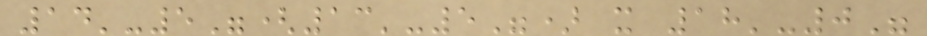14'-5"(13'-5") x 18'-0"
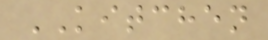KITCHEN
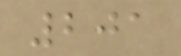201
